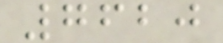7620
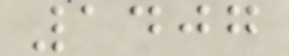1407
